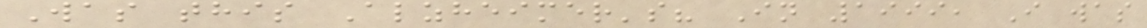Was this Alzheimer's? In 1999, I was
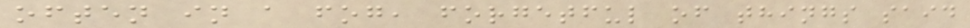often in a fog, forgetful of things said
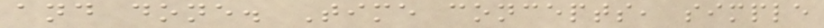and done. Time concepts, simple
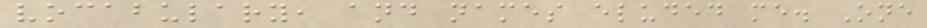vocabulary, and names eluded me. One
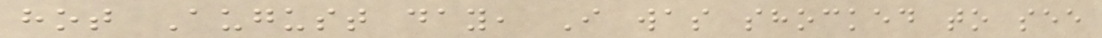hot August day, I was shocked to see
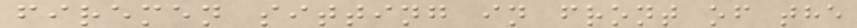firemen sitting in front of the
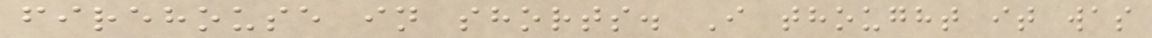firehouse in shorts. I thought it was
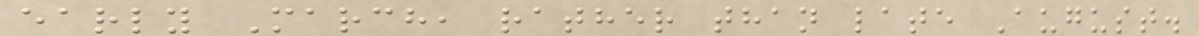early March, rather than late August.
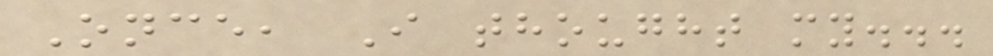Once, I thought my...
